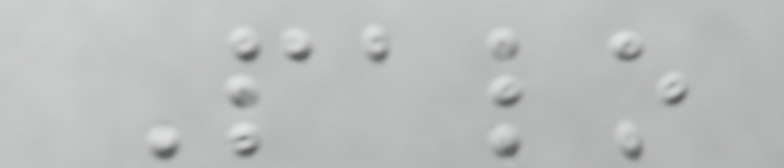Palo
